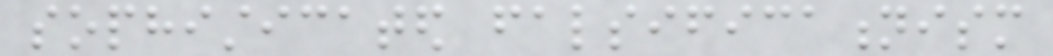sophisticated falsificationism
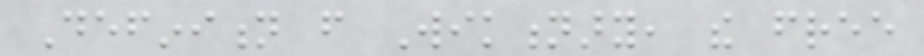Definition from Wiktionary, the free
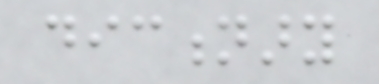dictionary
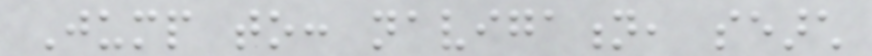Jump to: navigation, search
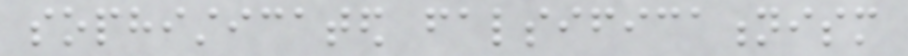sophisticated falsificationism
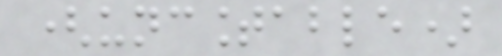(uncountable)
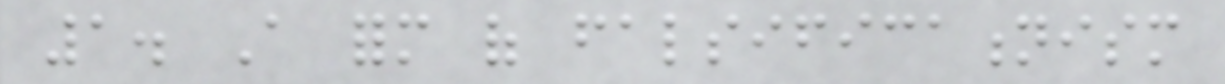1. A form of falsificationism
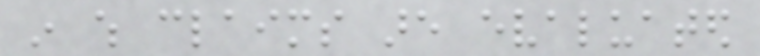in which claims are evaluated
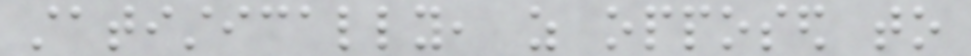statistically, as opposed to
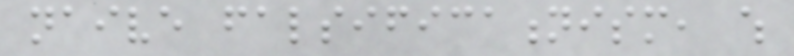naive falsificationism, which
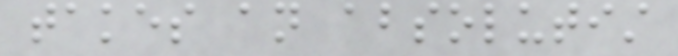takes an absolutist
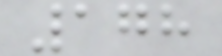178
